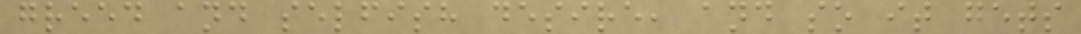greed and selfish desire, and so it gets
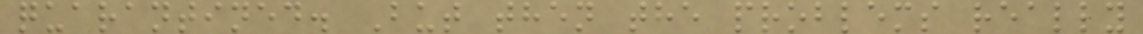quarantined. But then the problems really
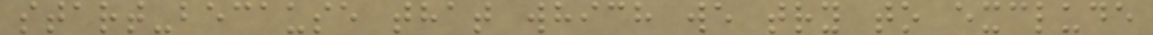start-because that which we try to exclude
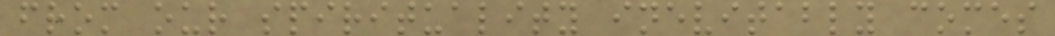from our spirituality inevitably comes
